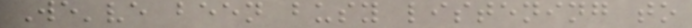We've been busy listening to
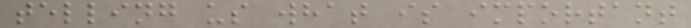telling us what is important
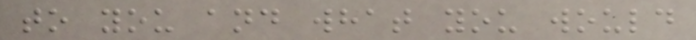to you and what you would
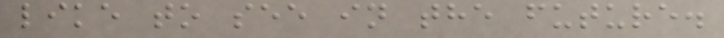like to see in the future.
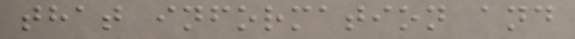that information and
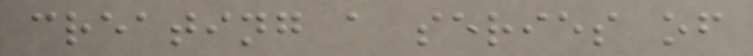creating a series of
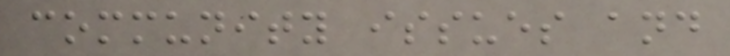community issues and
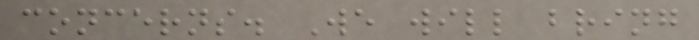concerns. We will bring
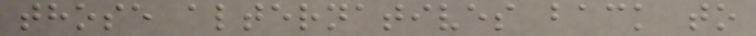those alternatives back to
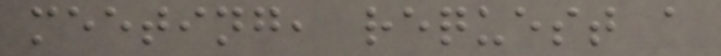meeting, request a
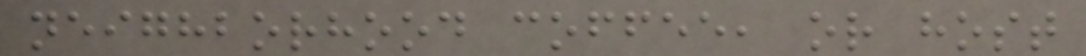neighborhood coffee, or host
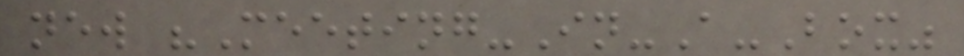new "Meeting-In-A-Box"
